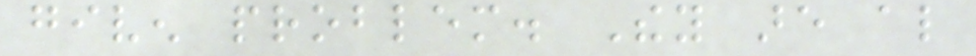given problem. They are also
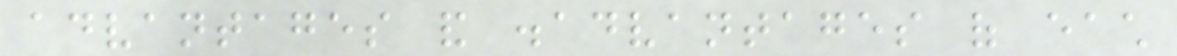advantages and disadvantages of each
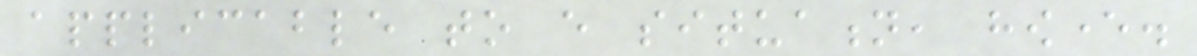applicable to every situation, however.
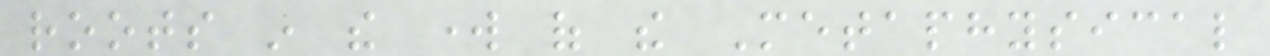roots in the work of the Metaphysical
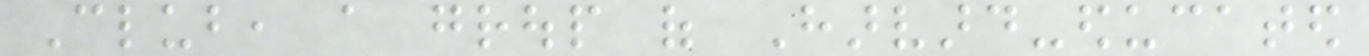Club, a group of Harvard-educated
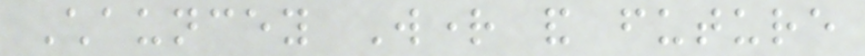Chauncey Wright and future
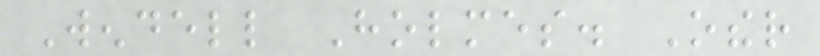Wendell Holmes. Other
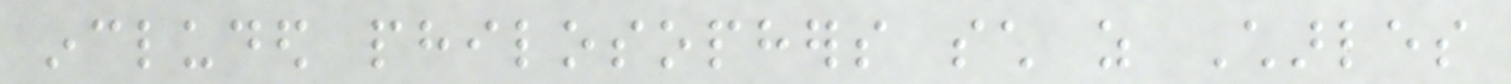included philosophers such as Charles
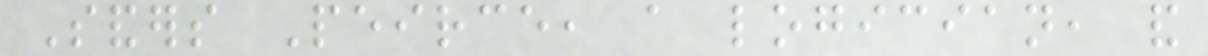Sanders Peirce, a logician, and
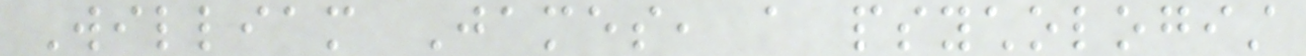William James, a psychologist
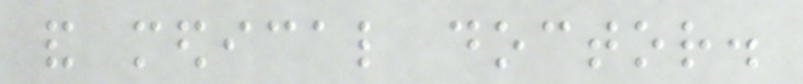and medical doctor.
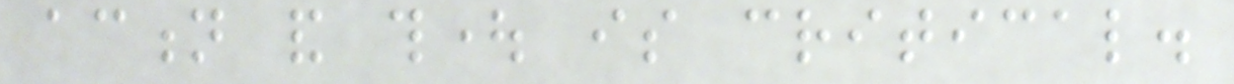action and thought is critical.
